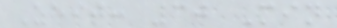Zeit: 30 Min
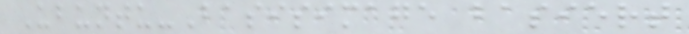Ubuntu-Basisimage basiert
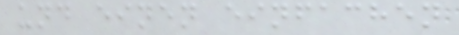und einen einfachen
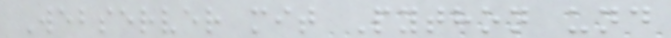Webserver mit Python und
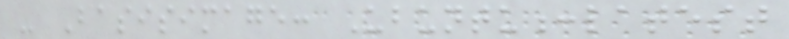- Basisimage: Ubuntu:latest
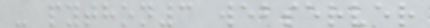- python3 webserver
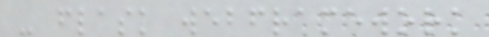- flask webframework
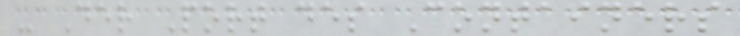- Der Port des Containers
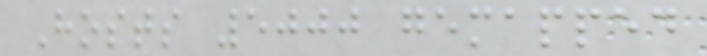Hosts 5000 gemapped
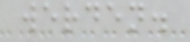werden.
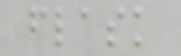flask
